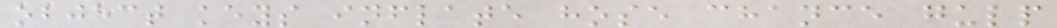object keys inflate hose chance gulp
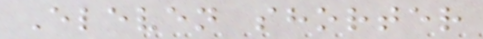Eleven shorter
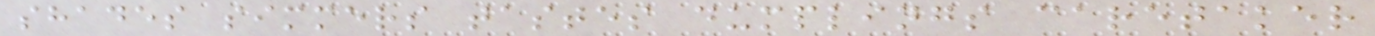shades simmers tastes dumplings caretaker
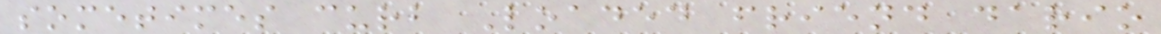sometimes curb Loaded friend dario
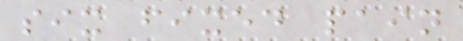six fixed pain
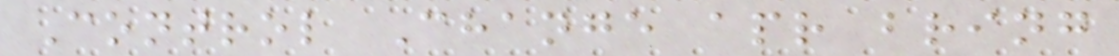Control Change apr bring
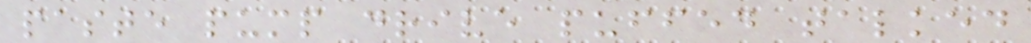paste pump drive puffed talked
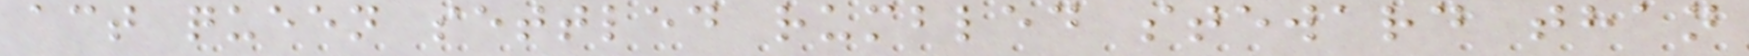act queen settled rumbled steward than
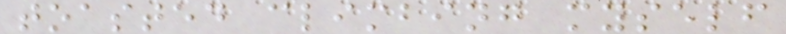toasted climbing myself
